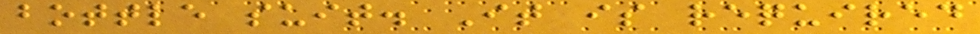bottle suit. It is required
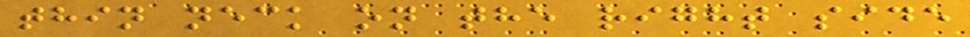thin neck on the right side
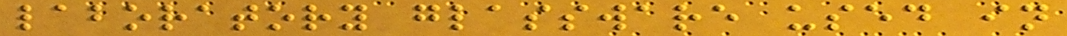laboratory glassware used in
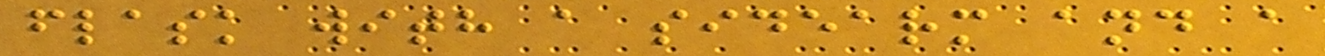flask with a sidearm and a
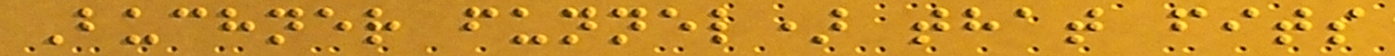Buchner funnel) that fits
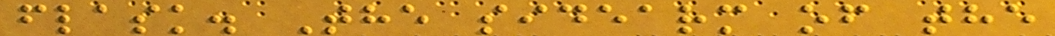flask. The sidearm of the
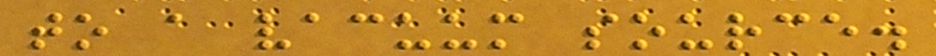to a vacuum source.
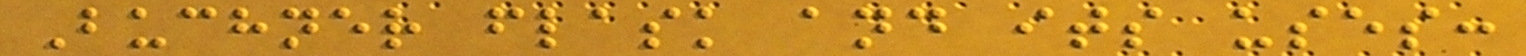Buchner flask and its uses:
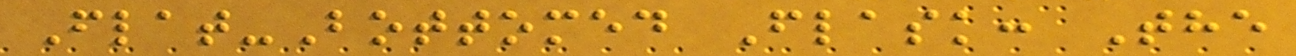Flat-Bottomed Flask: The
